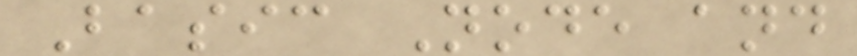Basic Node and
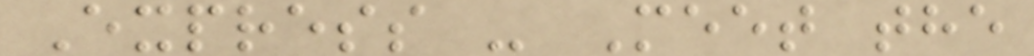Express - Meet the
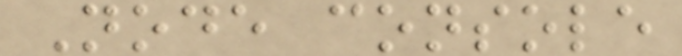Node console
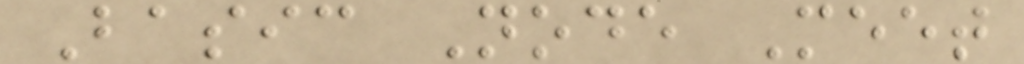Basic Node Meet
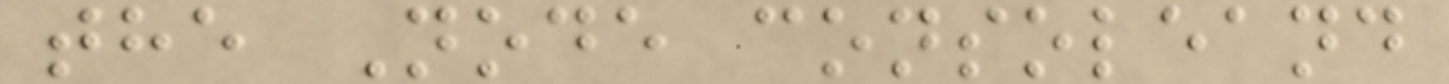the Node consoleand
